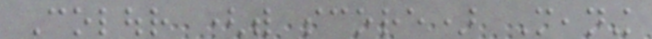Colour (with score) Meaning
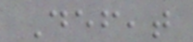Defeat
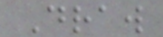Draw
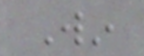Win
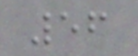56
